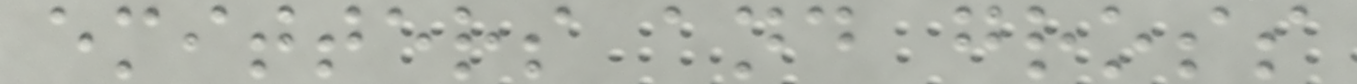emitters and gross
